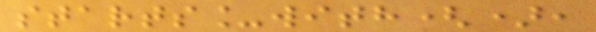starts_with(),
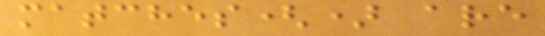matches() are
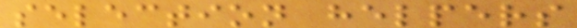selection helpers
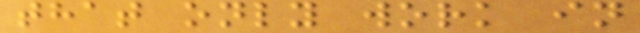that only work in
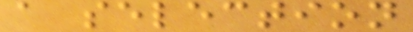a selection
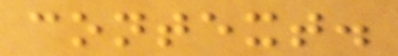context.
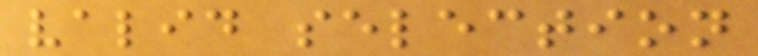valid selection
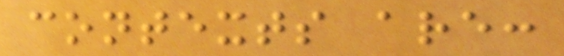contexts are:
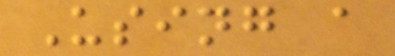Using a
